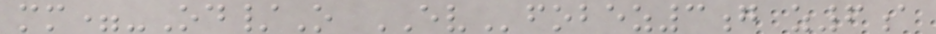mm=-Od/O EVfobez3g z6a
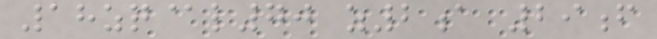18zq@l70 z2a 29f
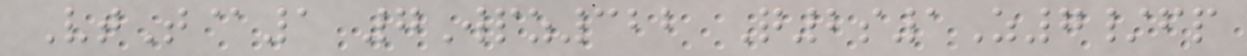VtT@1 7Wpz322 Q2s1Z7/fp
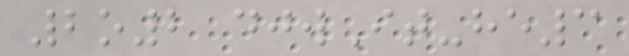2o2 djwIt-he3
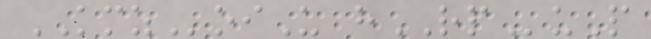KMZoiU hRPuP
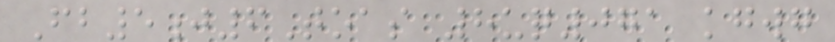Fb5j6Toas 8uq071 kgwg
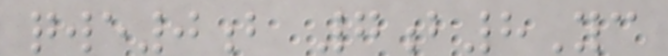qwe0b 7b8Yc
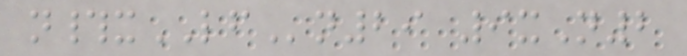n#xLFn29 9xN2
